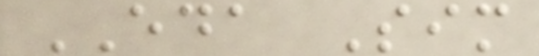EDA Sim
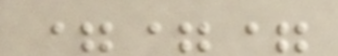===
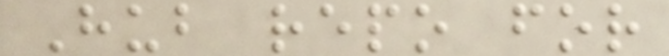Hub repo for
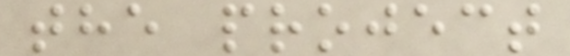the project
